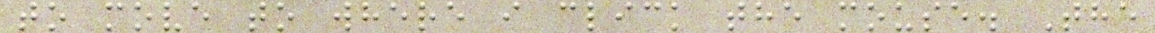to move to where i click the mouse. The
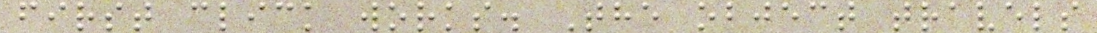first click works. The object travels
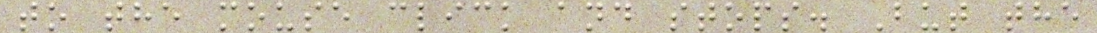to the mouse click and stops. But the
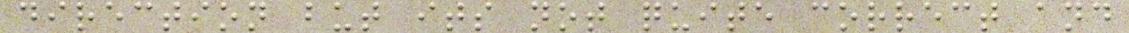direction but its not quite correct and
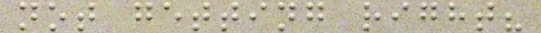not getting right?
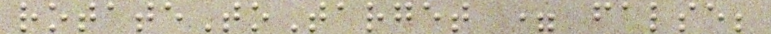rotateToTarget = false;
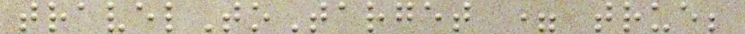travelToTarget = true;
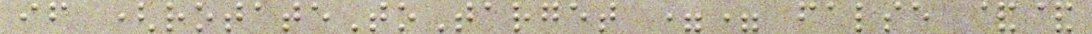if (rotateToTarget == false &&
